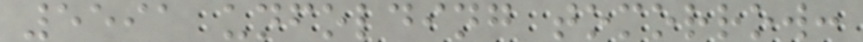5591 unfolding tomorrow:
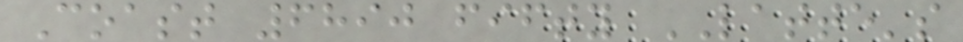Coast 6890 fifty LATTE's
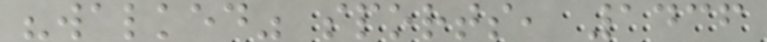"walked" sports, 1436
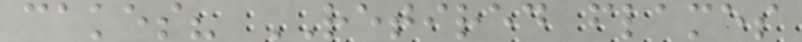cakes? RETIRED flames
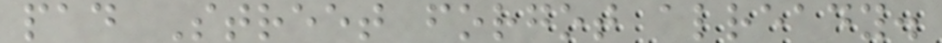pad Street forgot already.
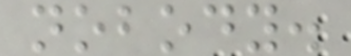nobody.
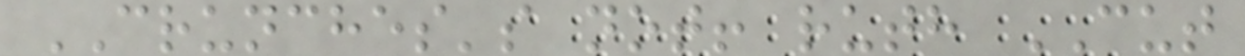CRUNCHES's not! ruth CUT
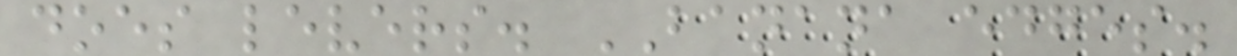does levers. BANANA edges.
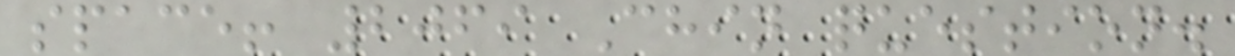space! 2069 Chin question.
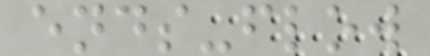ends-flow
